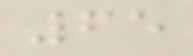65
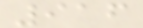916
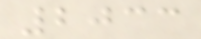2033
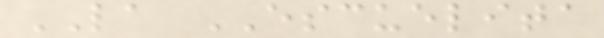LA ESCUELITA
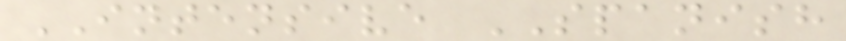INTENSIVE SPANISH
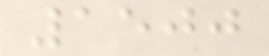1500
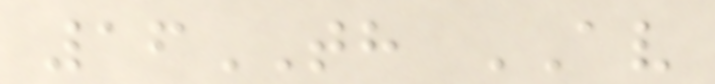16TH AV
